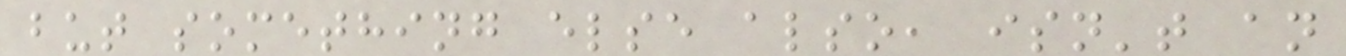but something else also, isn't an
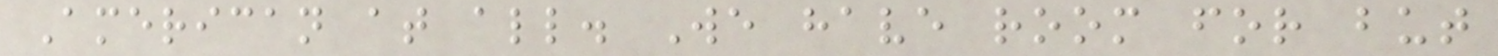American at all. We have room for but
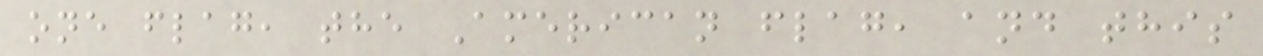one flag, the American flag, and this
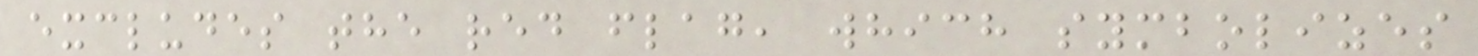excludes the red flag, which symbolizes
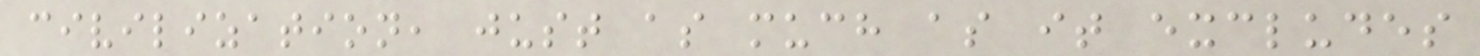civilization, just as much as it excludes
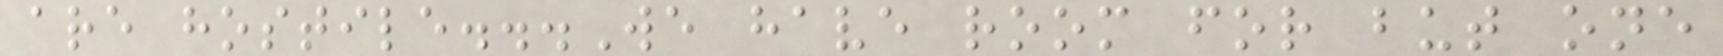are hostile...We have room for but one
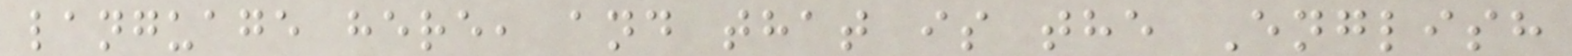language here, and that is the English
